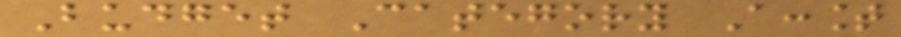Budget Category Account
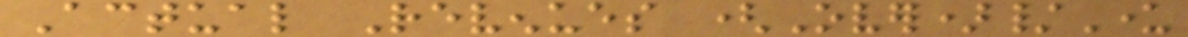Actual Revenues (Over)/Under
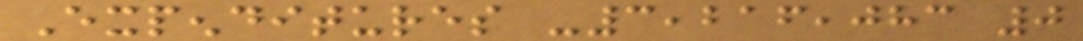Expenditures -3,216,083 0
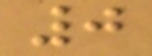0
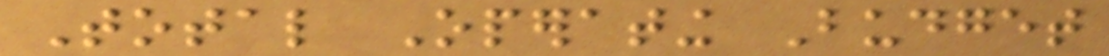Total Operating Budget
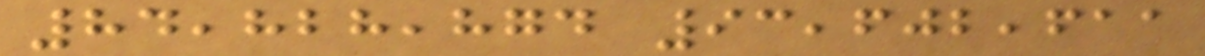84,828,874 93,602,611
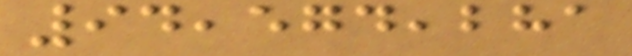94,574,281
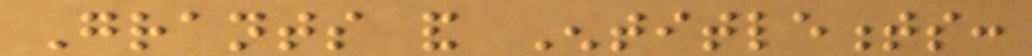Grants and Entitlements:
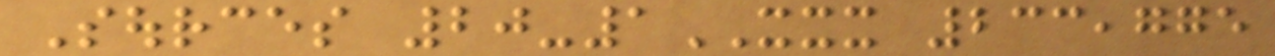Sources 20-1XXX 233,775
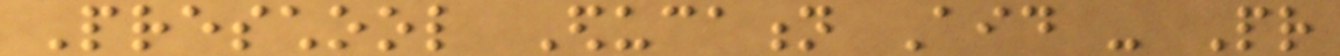Preschool Education Aid - Pr
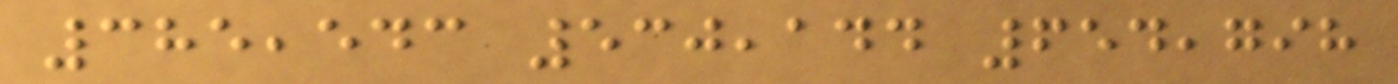385,543 530,144 654,798
